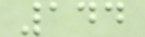144
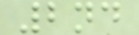2nd
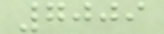7009
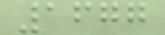1677
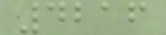4216
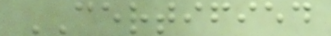CERTIFIED
